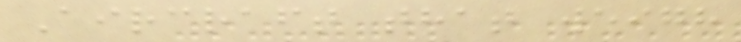Aircraft that weigh
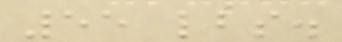55 lbs.
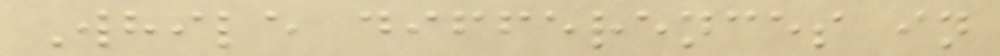While differences in
